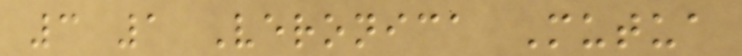3 1 Veronica Mutua
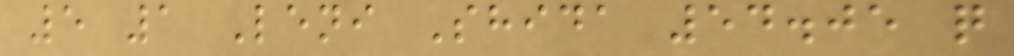5 1 Leni Shida 54.05 q
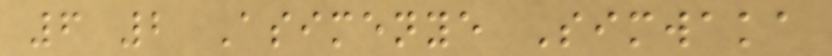6 2 Asimenye Simwaka
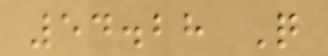54.28 Q
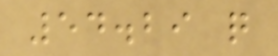54.29 q
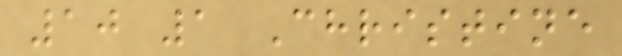10 1 Christine
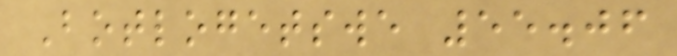Botlogetswe 55.06
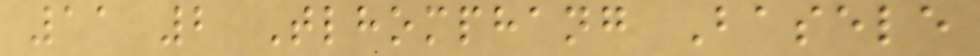11 2 Tlhomphang Basele
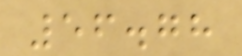56.78
